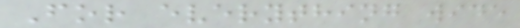For everything wide
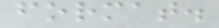format.
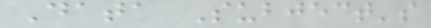Data Subject's
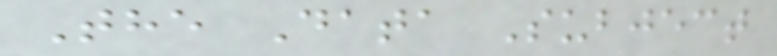The Data Subject
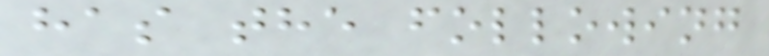has the following
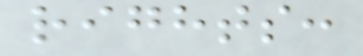rights:
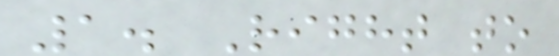1. Right to
